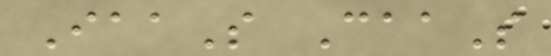IaaS CaaS
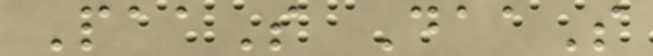PaaS DaaS
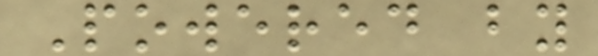Powered by
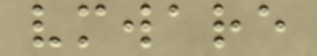vmware
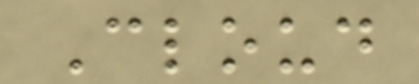Cloud
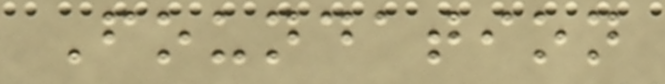Foundation
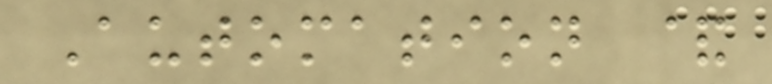Automation &
